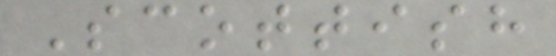Scottish
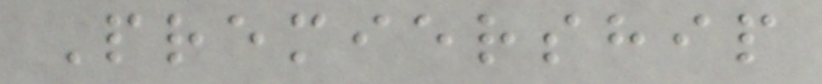Premiership
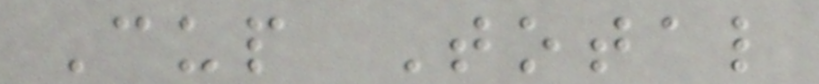Cup Total
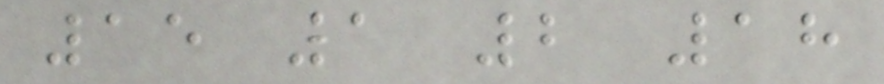15 1 2 18
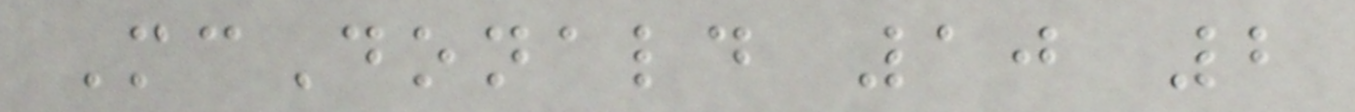McDonald 10 2
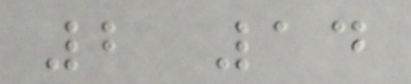2 14
